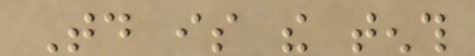Today is the tenth
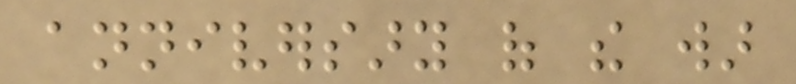anniversary of the war
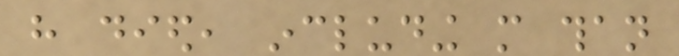have died, including more than
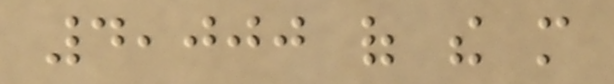4,000 of the more
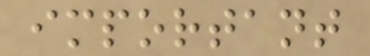important
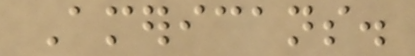Americans.
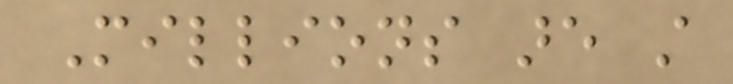Millions are still
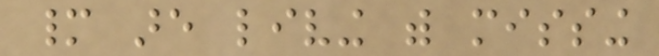many are living with missing
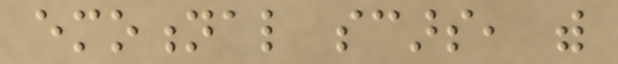emotional scars, with
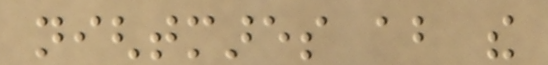nightmares about the
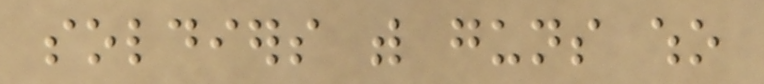soldiers with guns who
